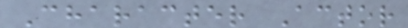Character Actor
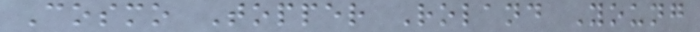Cosmo Topper Roland Young
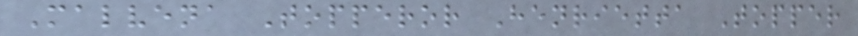Malvena Topperor Henrietta Topper
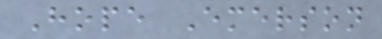Hope Emerson
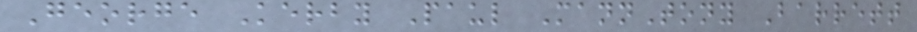George Kerby Paul MannTony Barrett
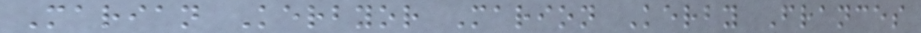Marian Kerbyor Marion Kerby Frances
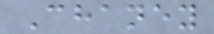Chaney
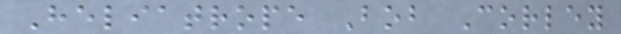Heliatrope Bob Corley
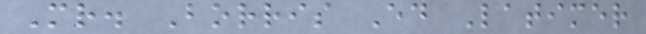Mr. Borris Ed Latimer
